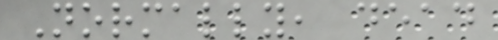Normally, dead
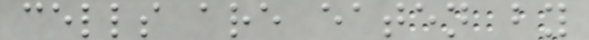cells are eaten by
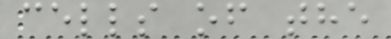cells of the
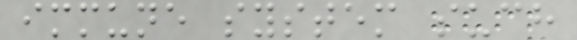immune system such
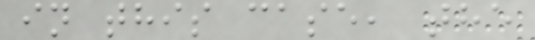in this case, the
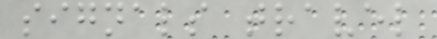signals travel
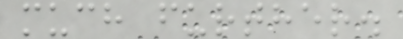much further.
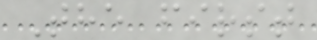The first
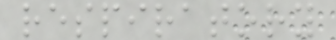respiratory
